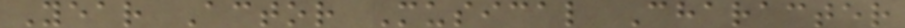Year Actor Musical Character
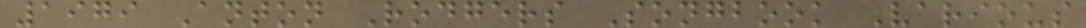1979 Anton Rodgers Songbook Various
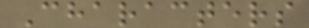Characters
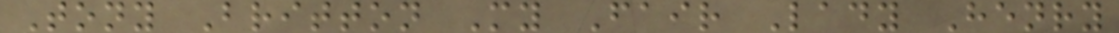Tony Britton My Fair Lady Henry
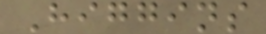Higgins
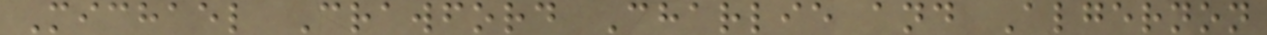Michael Crawford Charlie and Algernon
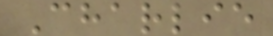Charlie
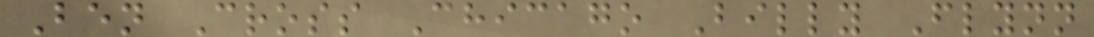Ben Cross Chicago Billy Flynn
